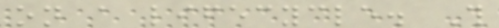on a lifecycle. This
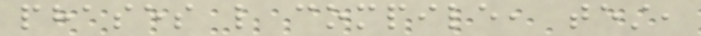phases like compile, test,
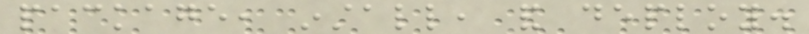package, install, and deploy.
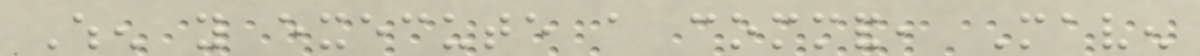When you execute a command, Maven
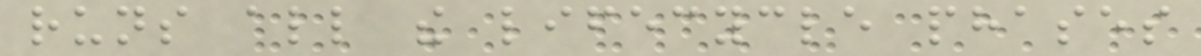runs all the lifecycle phases
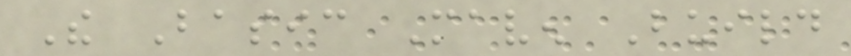The Basic Maven Build
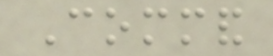Command
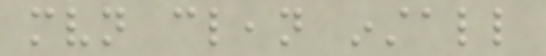mvn clean install
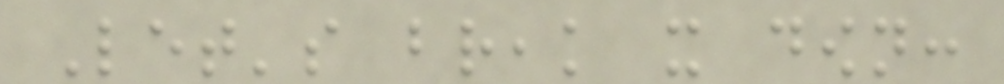Let's break it down:
